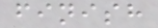finish
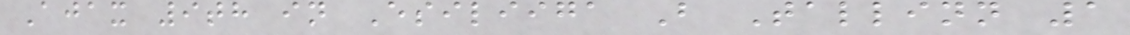Ajax 9th in Esiliiga B Tallinn 1
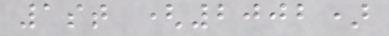1st (2002)
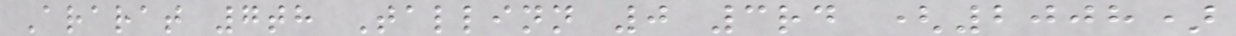Ararat 7th Tallinn 0 3rd (2008)
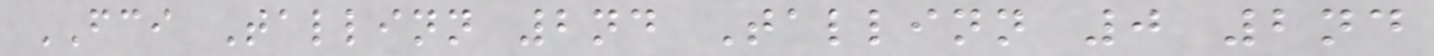FCI Tallinn 2nd Tallinn 0 2nd
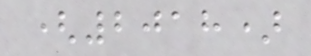(2018)
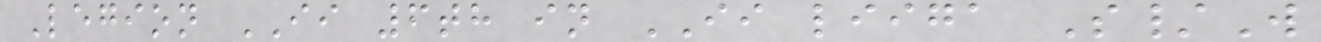Legion II 6th in II liiga S/W
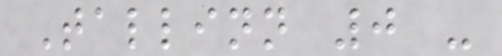Tallinn 0 -
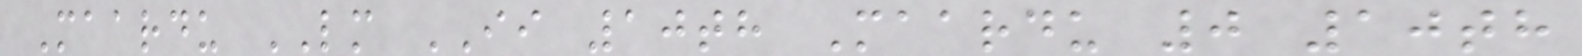Maardu LM II 10th Maardu 0 10th
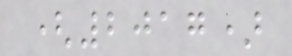(2017)
